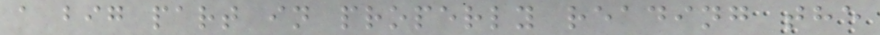a big part in properly reading the
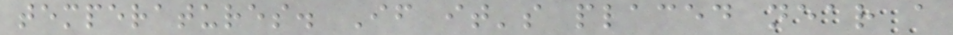temperatures. If it's placed near a
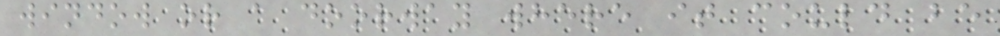window or a doorway where it could be
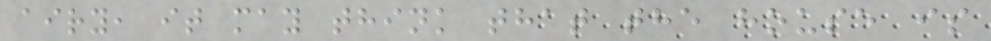airy, it may think that the house is
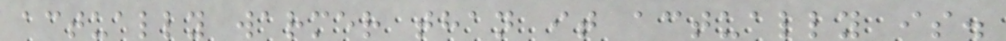actually warmer than it actually is.
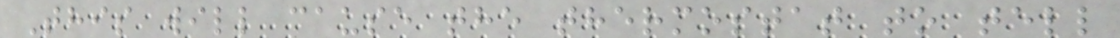This will cause the thermostat to tell
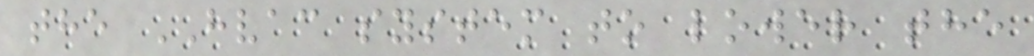the HVAC system to lower the
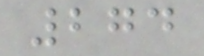274
